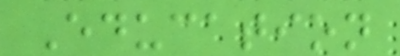Education
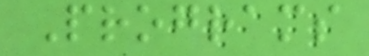Programs
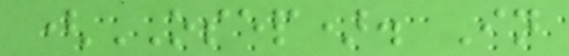(OSEP). In
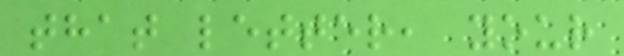that letter, your
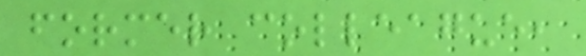former colleague,
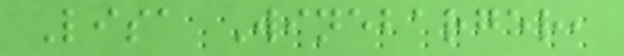Lisa Winebarger,
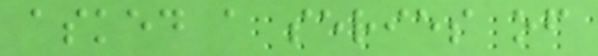asked a series of
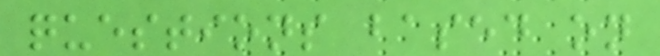questions based on
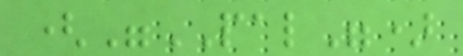("PAL")
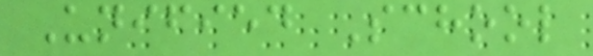Unified School
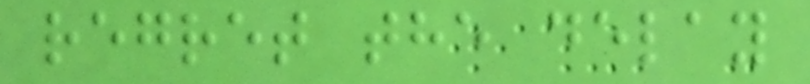regret the delay
